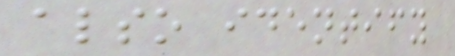also identify
